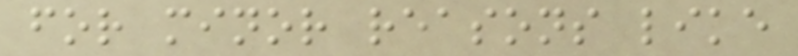for minor reasons like
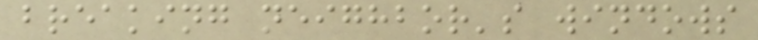breaking neighbor's windows
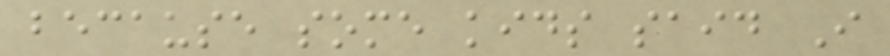because some kids said I
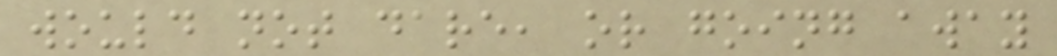would not dare, or going away
